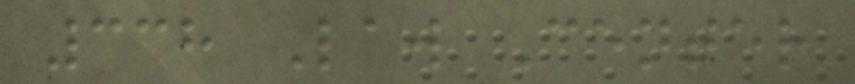338 Law Center
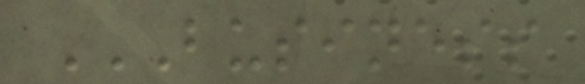BUSINESS
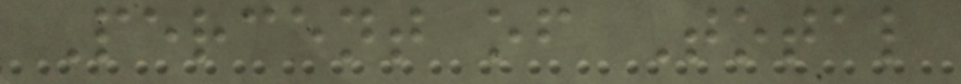Percent of Total
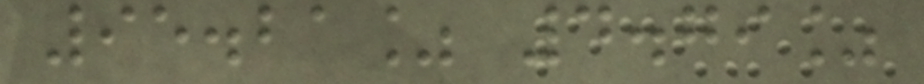95.21% 4.79%
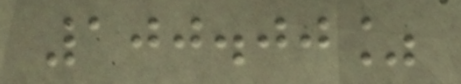100.00%
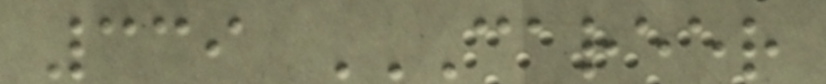339 CAREER
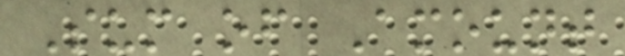Sum of Amount
